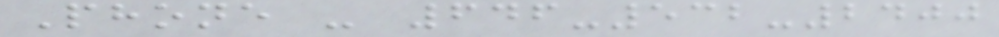Phone - 646-532-2400
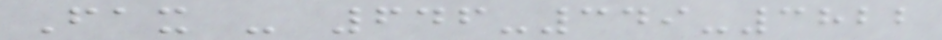Fax - 646-349-3822
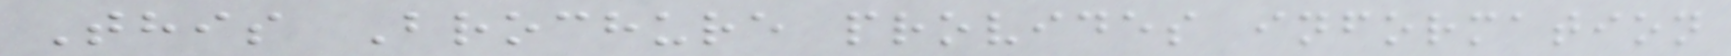This Brochure provides information
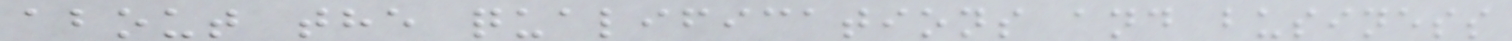about the qualifications and business
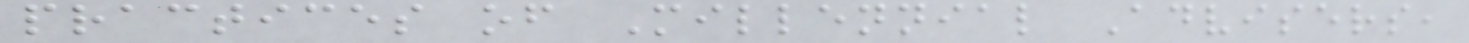practices of Millennial Advisers,
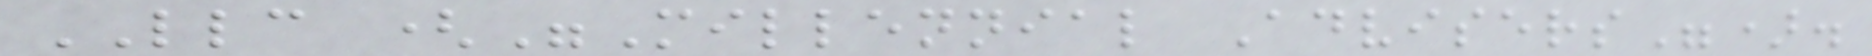LLC ("Millennial Advisers").
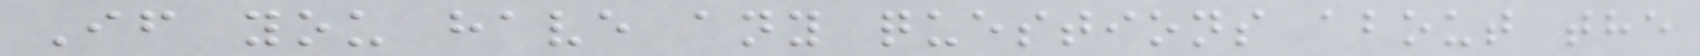If you have any questions about the
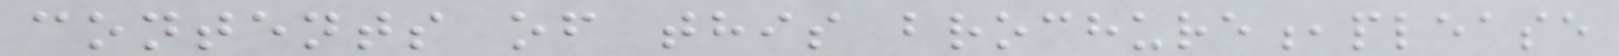contents of this brochure,please
